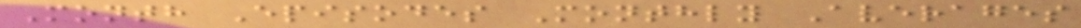Month Episodes Monthly Averages
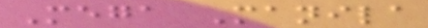Mega Manila
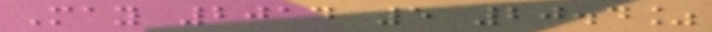May 2014 5 20.4%
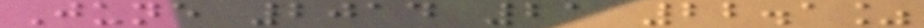June 2014 21 22.1%
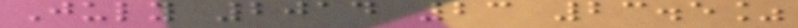July 2014 23 23.5%
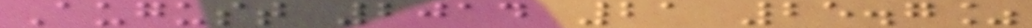August 2014 21 25.7%
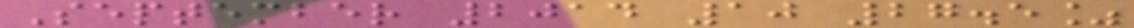September 2014 10 27.5%
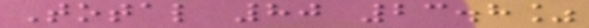Total 80 23.8%
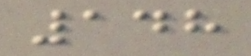148
